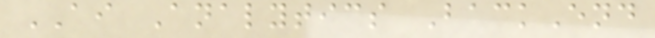AI Analytics BackEnd
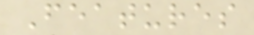Features
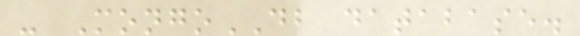- MongoDB database.
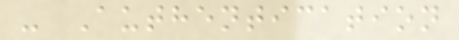- Authentication
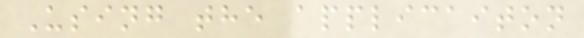Using the applicaiton
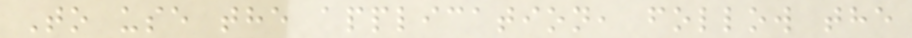To use the application, follow the
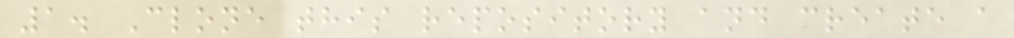1. Clone this repository and create a
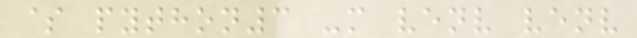$ python3 -m venv venv
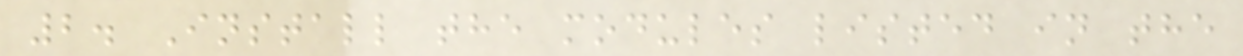2. Install the modules listed in the
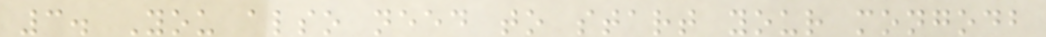3. You also need to start your mongodb
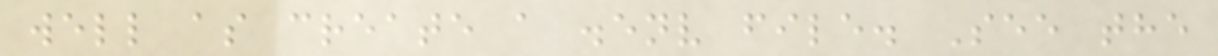well as create a .env file. See the
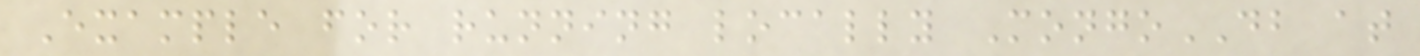Example for running locally MongoDB at
